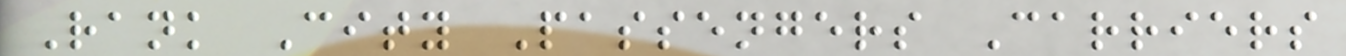Rank City Passengers Carriers
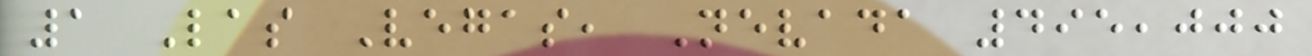1 Las Vegas, Nevada 495,000
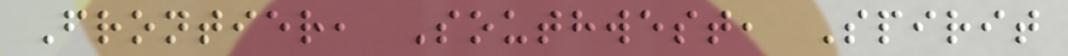Frontier, Southwest, Spirit
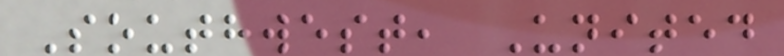Southwest, United
